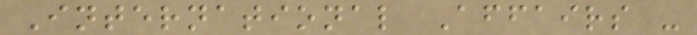International Affairs -
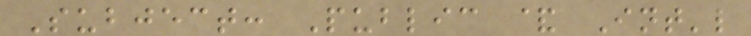Subject: Public & Int'l
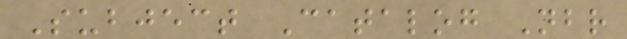Subject Catalog Nbr
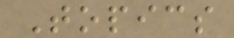Topics
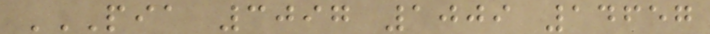PIA 3097 1009 14657
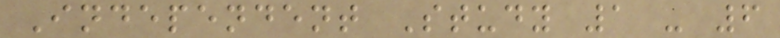Independent Study 1 - 6
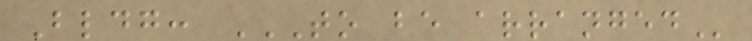Bldg: TO BE ARRANGED
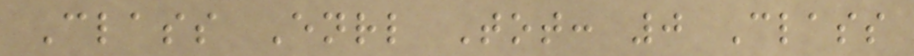Class Enrl Tot: 0 Class
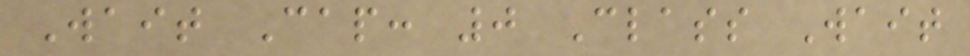Wait Cap: 0 Class Wait
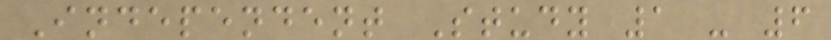Independent Study 1 - 6
